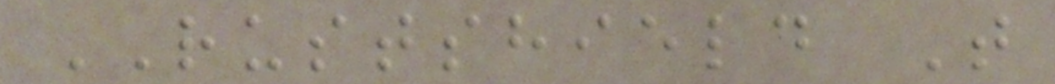RUSTSHIELD T
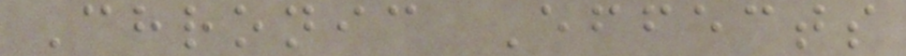Chronic Effects
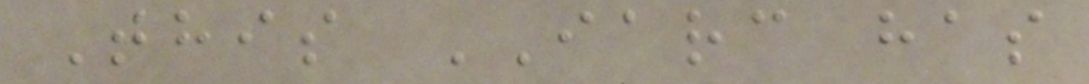This IARC has
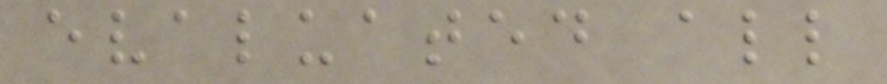evaluated all
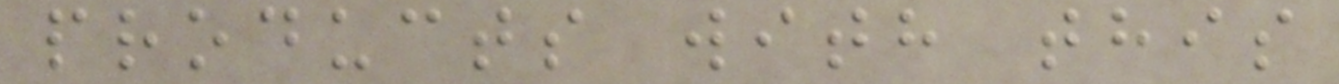products with this
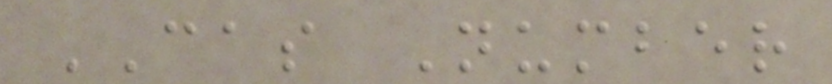CAS Number
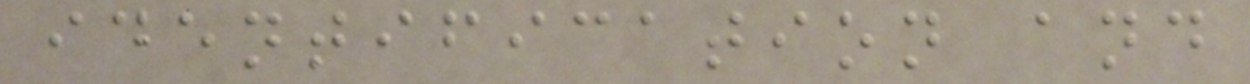identification and
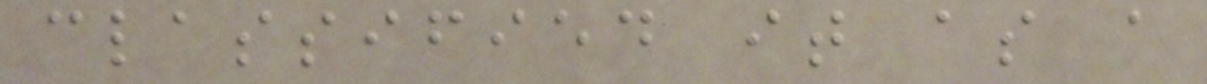classified it as a
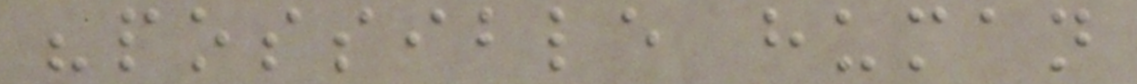"possible human
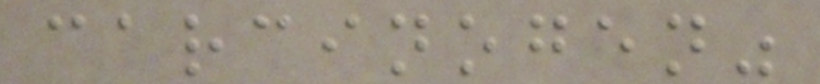carcinogen"
